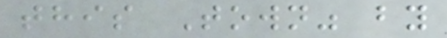this Town" by
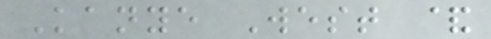Kanye West &
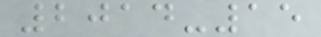2014-15
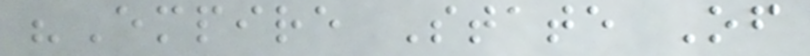"Empire State Of
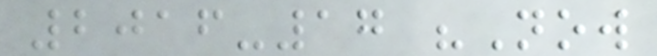2016-17 "Now
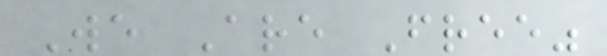We Are Free"
